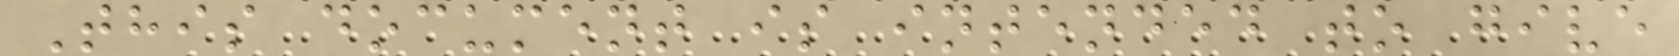This document is intended to give
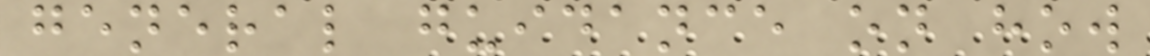general guidance on how
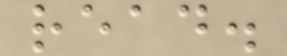read.
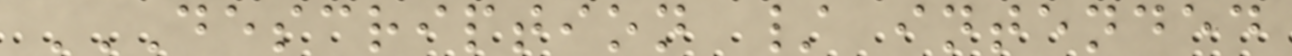DESCRIPTION / INTENDED
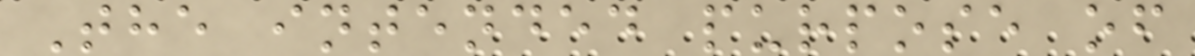The intended purpose of
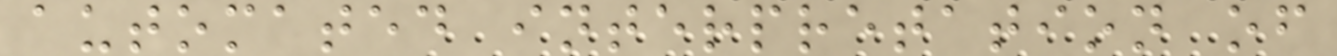automated interpretation of
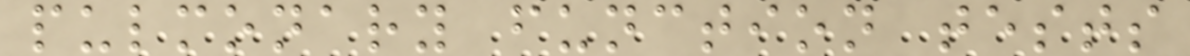pulmonary function tests
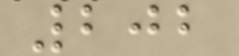202
